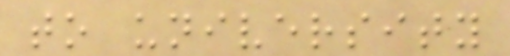to university
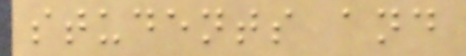students and
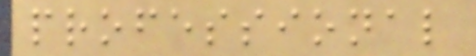professional
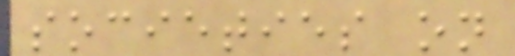societies on
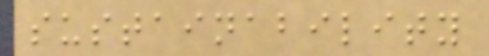sustainability
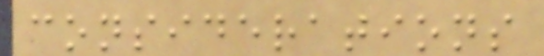considerations
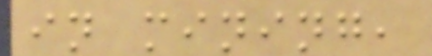in mining,
